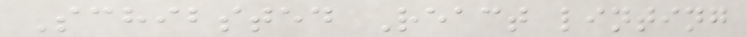Schibsted React linting
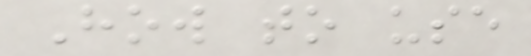How to use
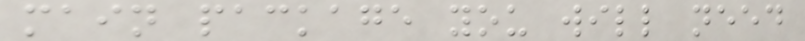main package you will need
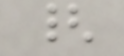{
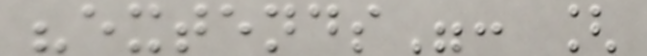"extends": [
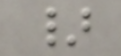}
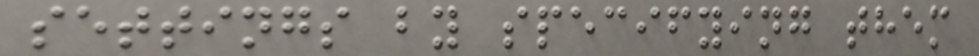settings by specifying them
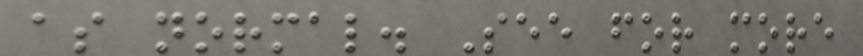as normal. See for more
